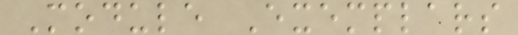Module Exemplars
